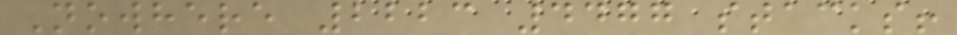Nowhere 2223 4477 stacks!
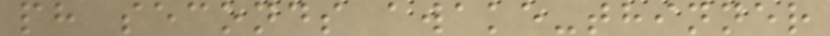ph seconds awake-thinner
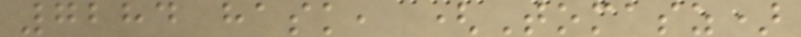7284 hask, (Tomasz)
